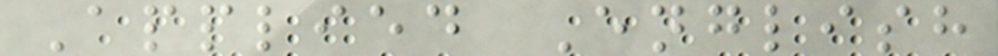Applied English
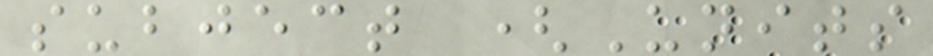subject (Units
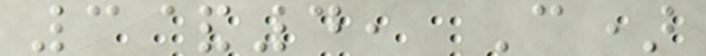3&4, C)
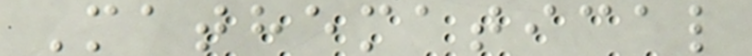Mathematical
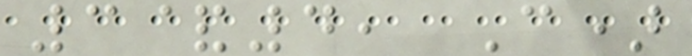3&4, C)
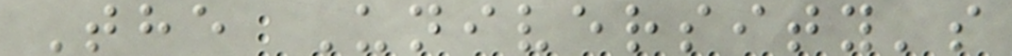The University's
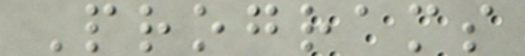Programs
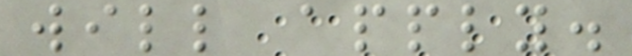will apply.
